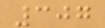307
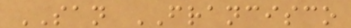SAN FRANCISCO
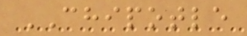CHIPOTLE
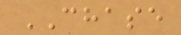CHASE
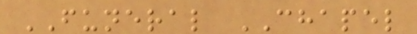FUNERAL CHAPEL
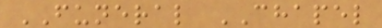FUNERAL CHAPEL
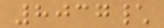8037\
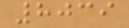8039
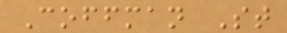Coffman St
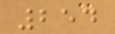254
